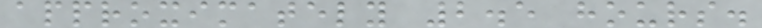approximately 2.5 hours.
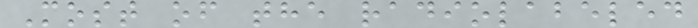Most of the radiolabeled
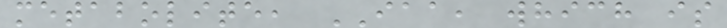metabolite, IAA, which is
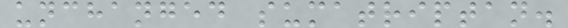unchanged sumatriptan.
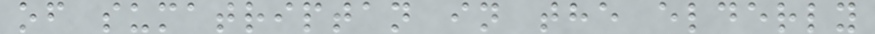of sumatriptan in the elderly
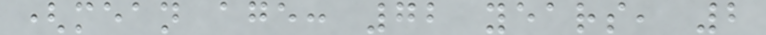(mean age: 72 years, 2
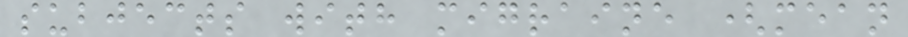subjects with migraine (mean
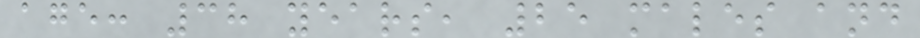age: 38 years, 25 males and
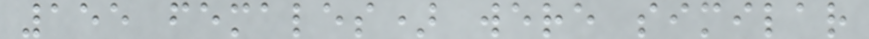155 females) were similar
